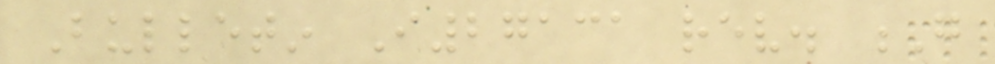Bulletin I27131 rev. G
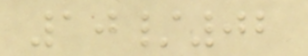10/02
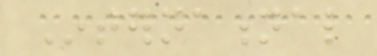International
